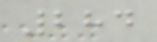284
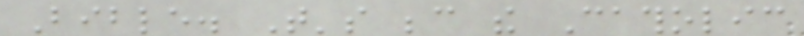Bible. That's because the Catholic
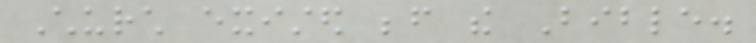Church existed before the Bible.
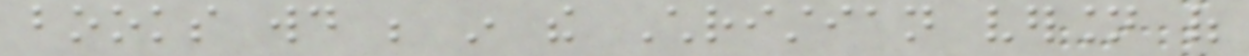books would be in the Christian version of
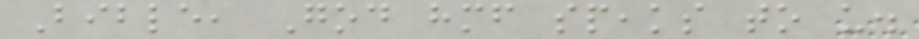Bible, God himself speaks to us.
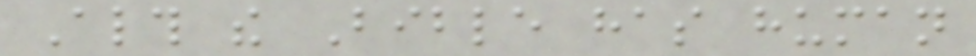Although the Bible has human
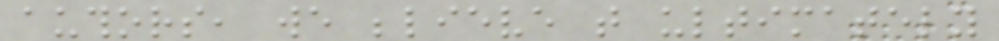authors, we believe that ultimately
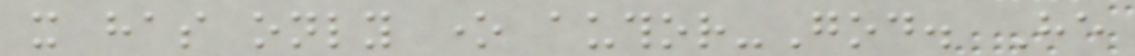it has only one author-God. He
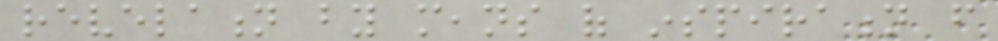revelation by means of inspiration from
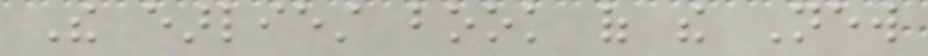The earliest book of the New
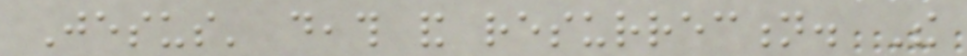Jesus' death and resurrection. The
